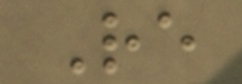Re
